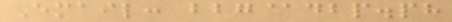Email: bbg@dbp.ph
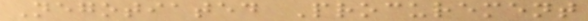Negotiated Procurement
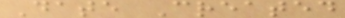Date Created
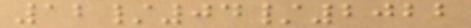12/04/2022
